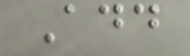Add
